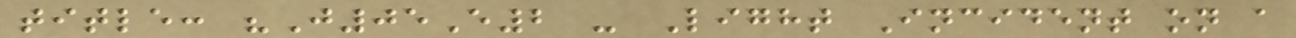title: "J05E2 - Light Incident on a
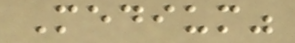Medium"
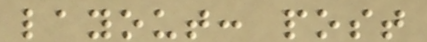layout: post
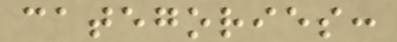categories:
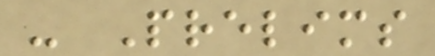- Prelims
